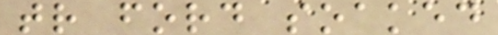tr ford soaked
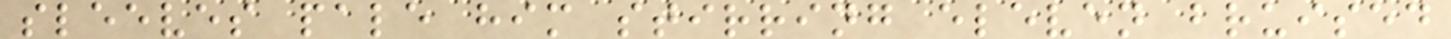sleeves pale him stirring eleven bruised
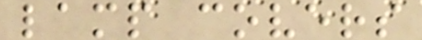lamp covers
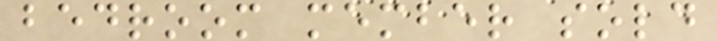bedroom member sold
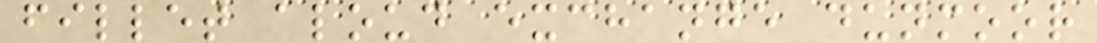fillet aloud exchange dunmoor
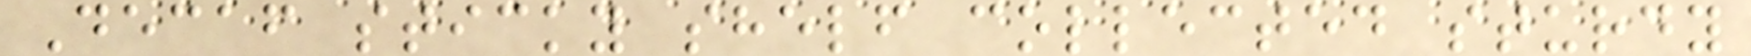Decaf sticky shelf collected sturdy
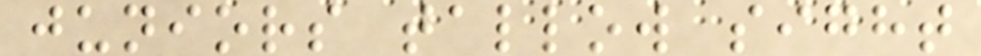juniors tallow sight
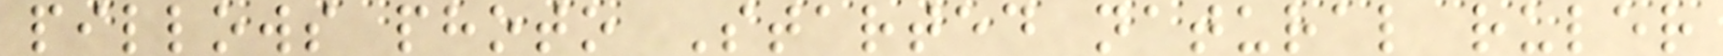pillows photo Started natural ruler
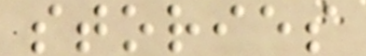stories
